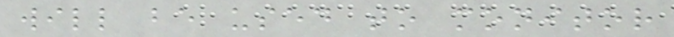will be used to monitor
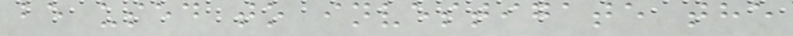be used to investigate the
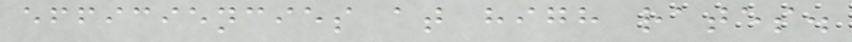efficiencies at high rates.
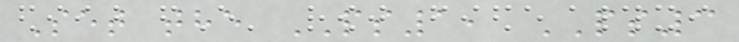Set the PS1, PS3
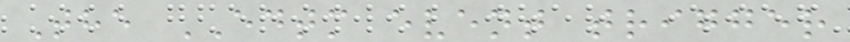The EDTM event trigger
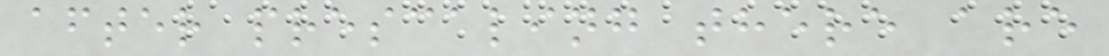after prescaling there are
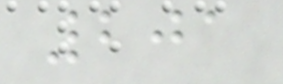201
